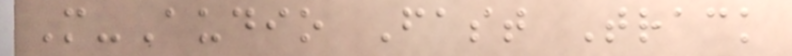M-Audio Fast Track
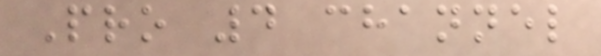Pro 4 channel
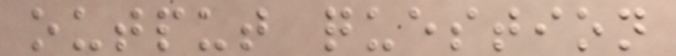output question
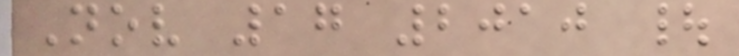Nov 17 2010 |
